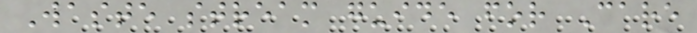Waste stream guide for Care
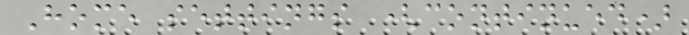Home settings (continued)
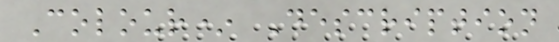Colour* Description
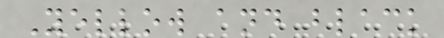Yellow and black
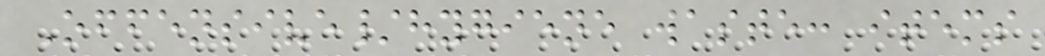Offensive/hygiene waste: items
